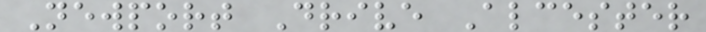Newport Drive Alcester
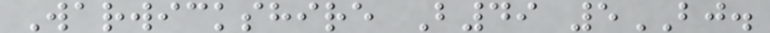Warwickshire B49 5BJ.
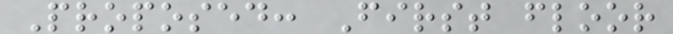Proposed: First floor
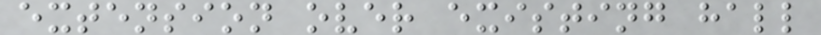extension over existing hall
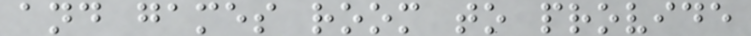and games room to provide
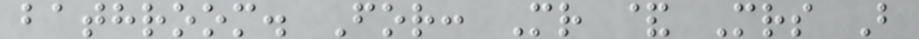bathroom. For: Mr & Mrs B
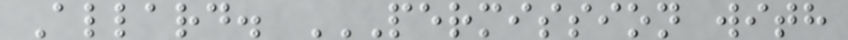Allard. PERMISSION WITH
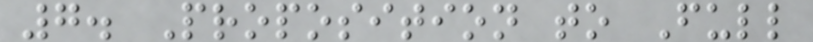7. Proposition to Full
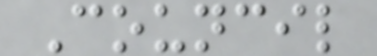Council
